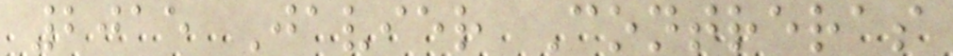2015 Javier Contreras
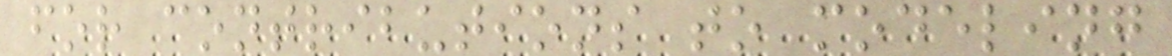for contributions to modeling
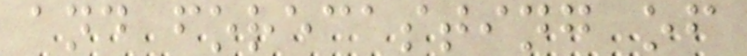and forecasting of
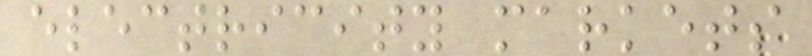electricity markets
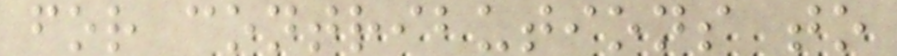for contributions to
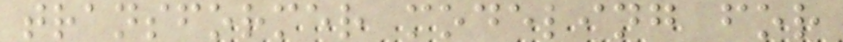transformer modeling for
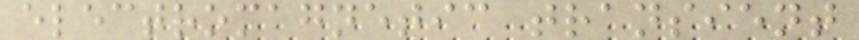electromagnetic transient
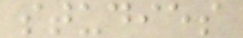studies
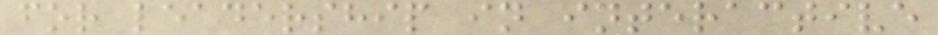for leadership in interactive
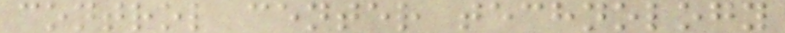control center technology
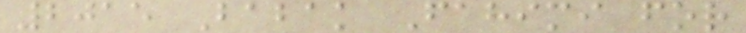2015 Babak Fahimi for
